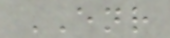ENR
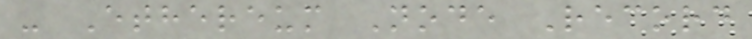- Ethereum Node Record
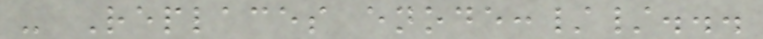- Replaces enode://...
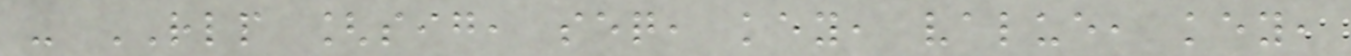- RLP [sig, seq, key, value, key,
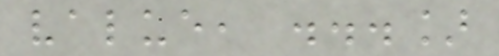value, ...]
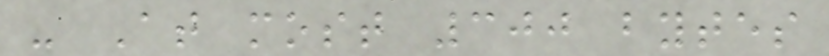- At most 300 bytes
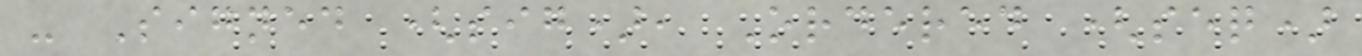- Signed (sig), Ordered (seq)
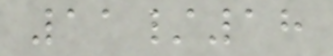11/18
